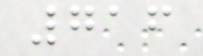716
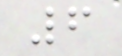6
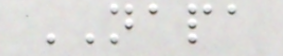NAPA
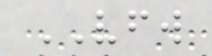VFW
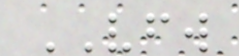VFW
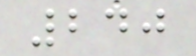240
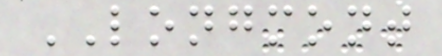LONGMONT
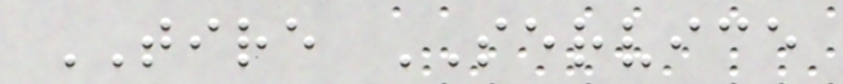TIRE SERVICE
